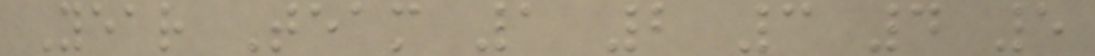Year Team 1 2 3 4 5
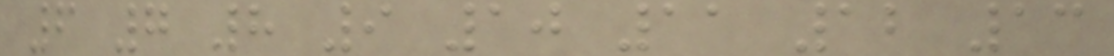6 7 8 9 10 11 12 13
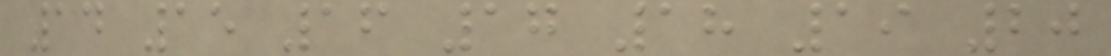14 15 16 17 18 19 20
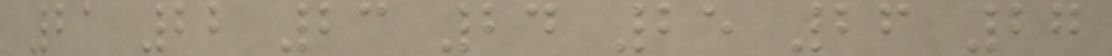21 22 23 24 25 26 27
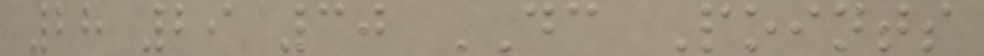28 29 30 DC Points
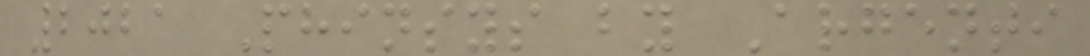2021 Phinsys by Argenti
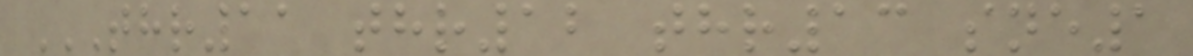THR11 THR12 THR13 SNE1
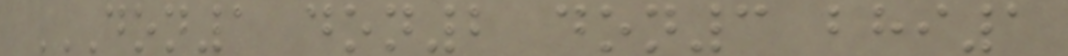DON1 DON2 DON3 BHI1
